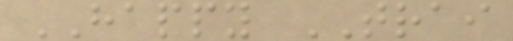HAPPY TRAI
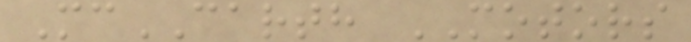McCARTH MOTORS
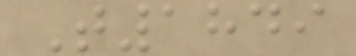T1849
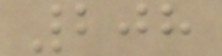208
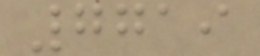7719
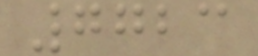7723
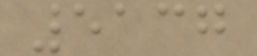5137
